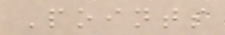Points
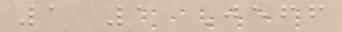1 1 Jeff
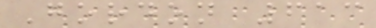Gordon 613
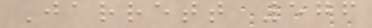Jarrett 576
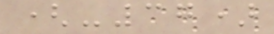(-37)
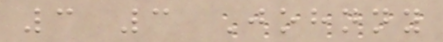3 3 Johnny
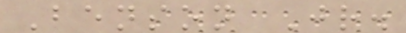Benson Jr.
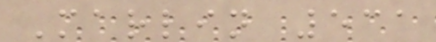Marlin 531
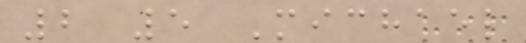2 5 Michael
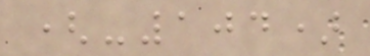(-104)
